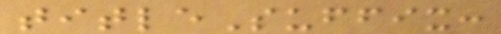titleSuffix:
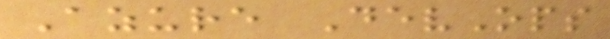Azure DevOps
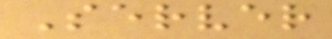Server
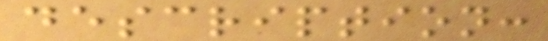description:
